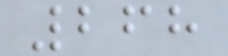268
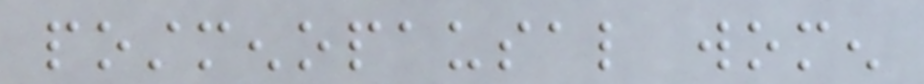postmenopausal women
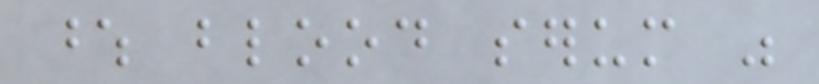whose blood serum was
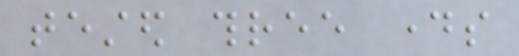tested three days
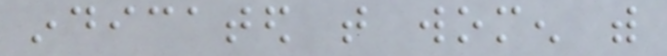indicated that women with
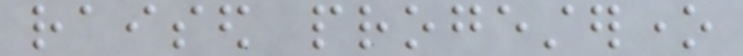raised progesterone
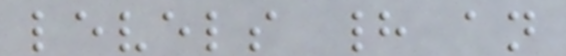levels had an
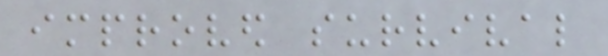improved survival
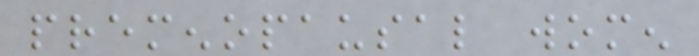premenopausal women
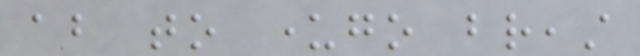about to undergo breast
